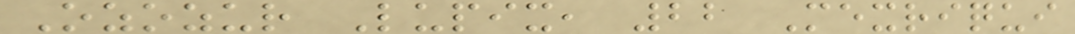Ozozur Lupix, 22 Mexriqui
